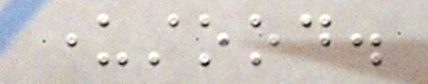understood.
